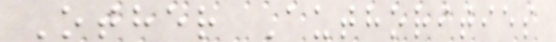Other Authorities
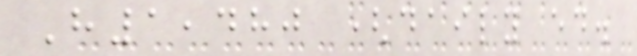H1,480 (daily ed.
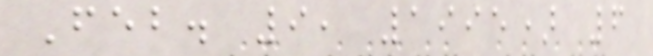Feb. 9, 1995) 6
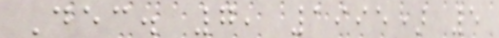Dec. 7, 1995) 5
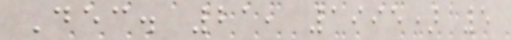Dec. 21, 1995) 5
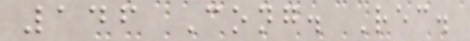146 Cong. Rec.
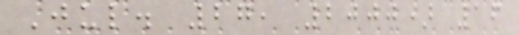Jul. 27, 2000) 16
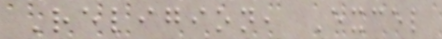Religion, Excel
